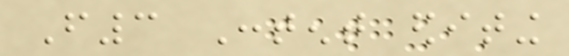F3 Content editing
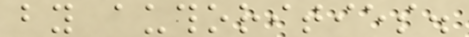by authorities.
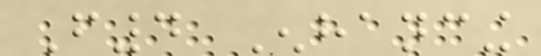F4 Enhancing
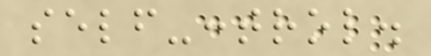self-control.
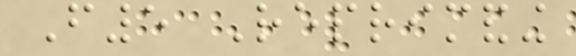F5 Reprimanding
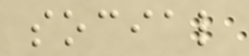social
